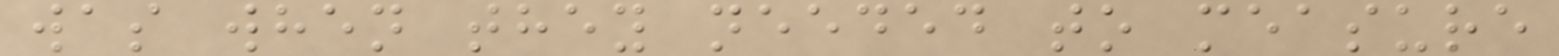was when they needed to measure
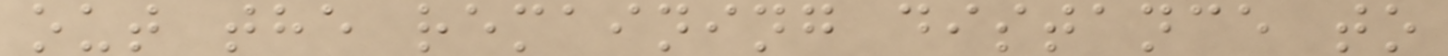out the remaining distance to
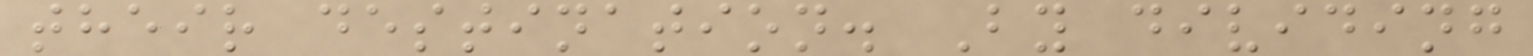their destination. By dividing
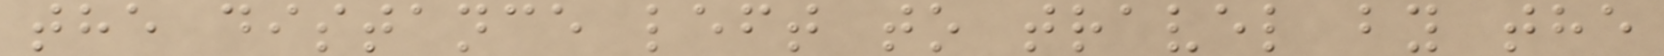the distance left to travel by the
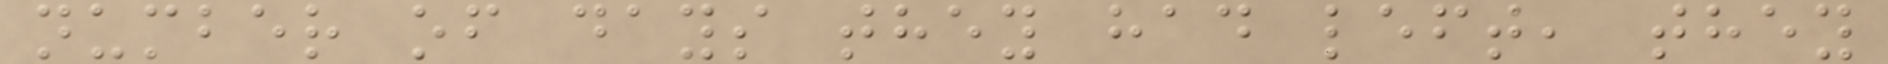number of days they had left, they
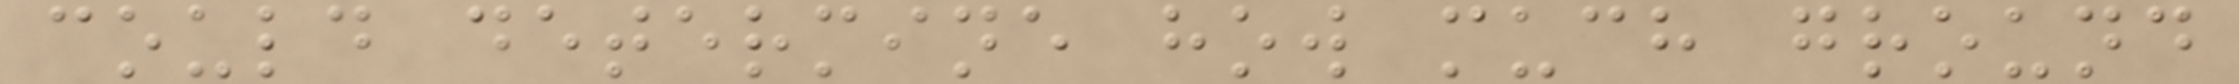could determine how much ground
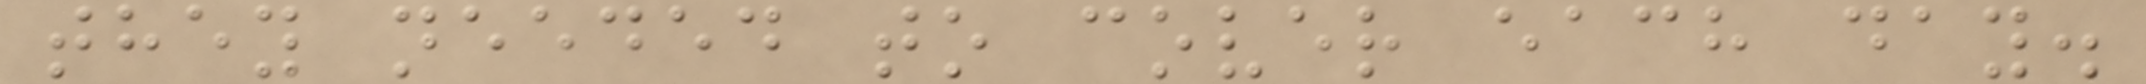they needed to cover each day.
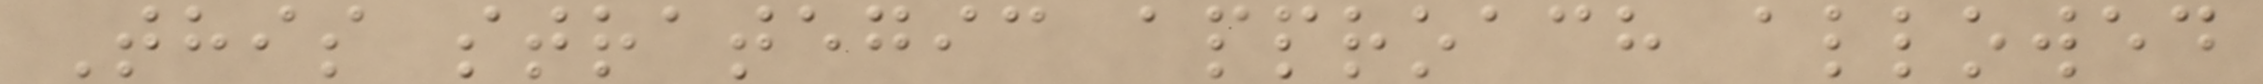This strategic approach allowed
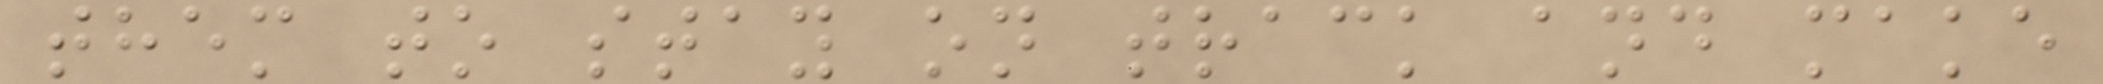them to stay on track and make
